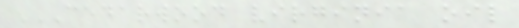CEDARWOOD VIRGINIA OIL
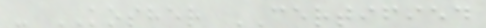- KOSHER CERTIFIED
